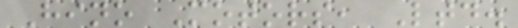Hino Motors, Ltd.
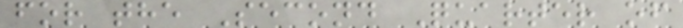for the Second Quarter of
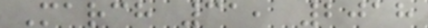March 31, 2018
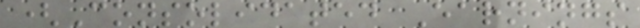(Consolidated Earnings
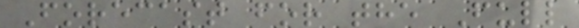Forecast for the Full
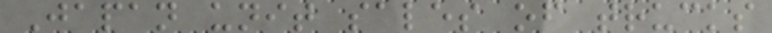Japan unit sales of trucks
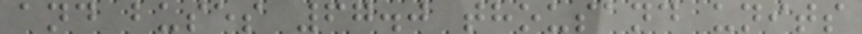and buses 67.0 thousand units
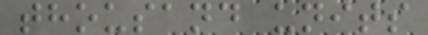thousand units
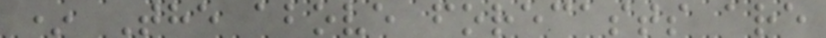* The above forecasts are
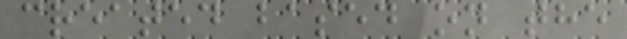created based on the
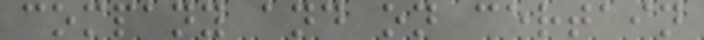company and on certain
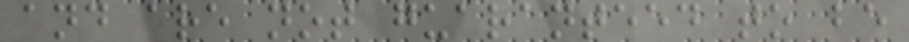and are not guaranteed to be
